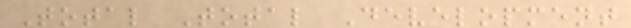Total Total Development
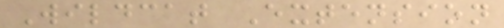Wildcat Extension
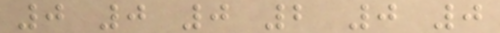0 0 0 2 0 0
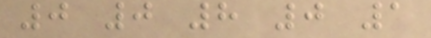0 0 8 0 1
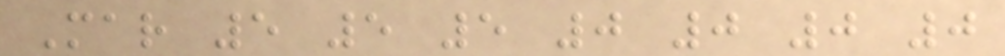Mar 5 5 5 0 0 0 0
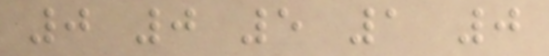0 0 5 1 0
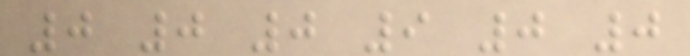0 0 0 9 0 0
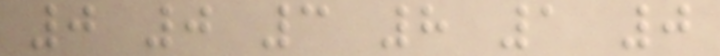0 0 3 8 1 0
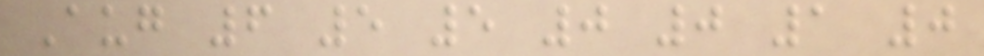Aug 6 5 5 0 0 1 0
